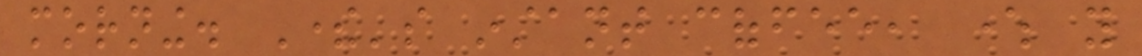morning. There's instant coffee, where you
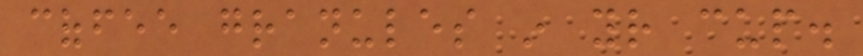coffee granules in your cup.
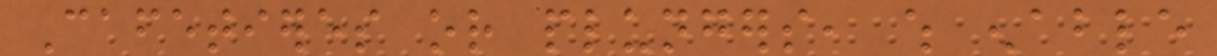Cafetieres or plungers, which enable
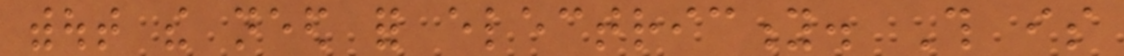without the need for electricity. This is
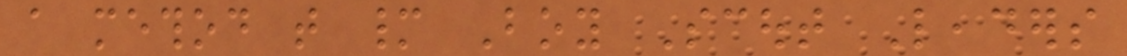a method that many Boy Scout Leaders
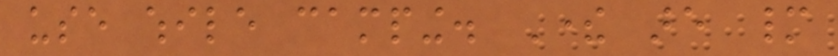use while camping. There are many
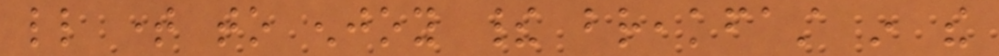little time to enjoy their breakfast in the
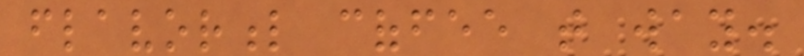flavorful coffee that way.
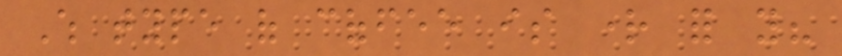Which type of coffee is right for you?
